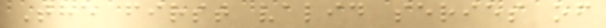The first valid series of
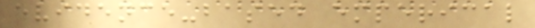evidence-based emperical
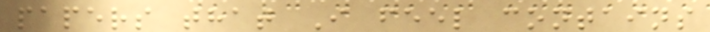papers that I feel contains
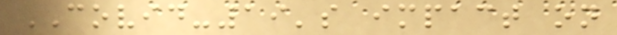COVID-19's impact on
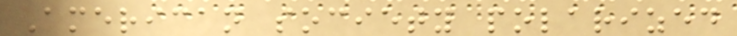American society polarized
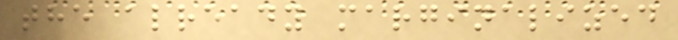the already marginalized
